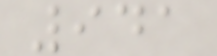941
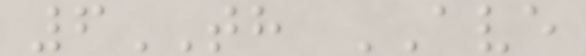6TH AVE
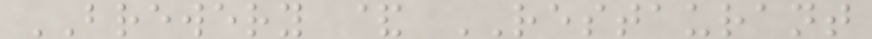BREWERY & RESTAURANT
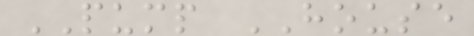PUMP HOUSE
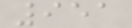951
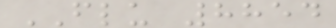FLU 8854
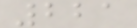221
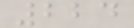224
